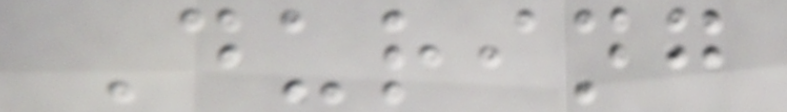During
